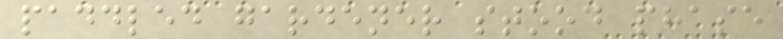paddled gardener stood phase
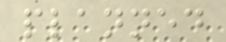planned
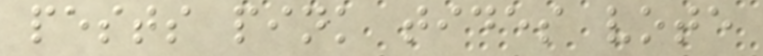pests pink tides vote
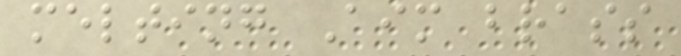melting Aim brass
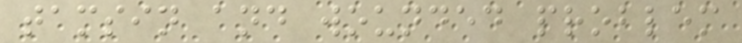tamsin and wounded problem
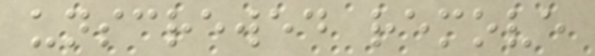unscrewed remove
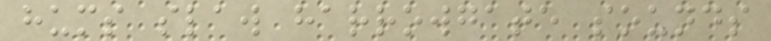hums slaw harrowgate sounds
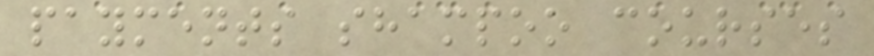payments shampoo courses
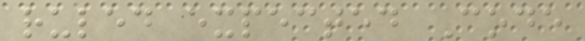ruled expected Code
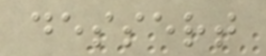dessert
